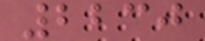2230
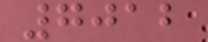7012
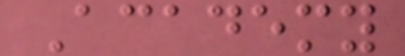Academy
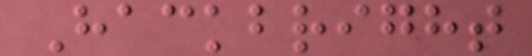Hackbright
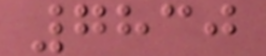7830
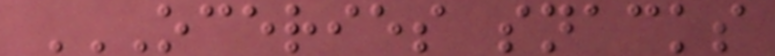OCERIES SNACKS
